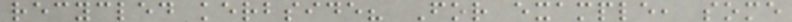recycled kerbside? For example, some
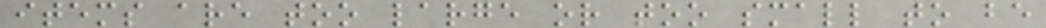items are too large or too small to be
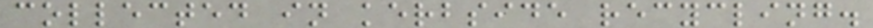collected in kerbside recycling.
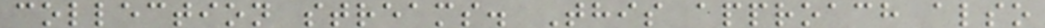collection streams. This approach also
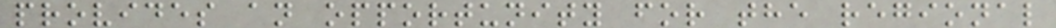provides an opportunity for the regional
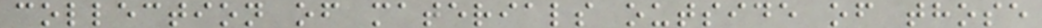collection of materials outside of those
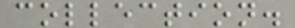collection.
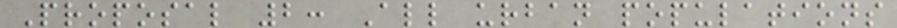Proposal 2: All urban populations
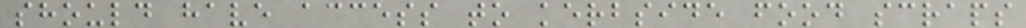should have access to kerbside food scraps
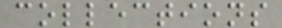collections
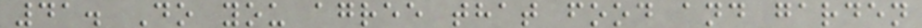41. Do you agree that food and garden
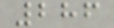286
